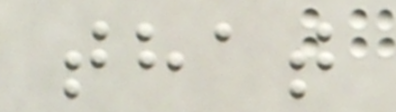that
